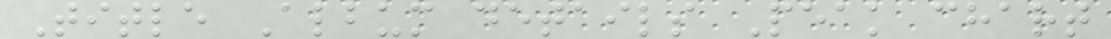Title Album details Peak chart
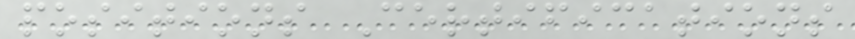positions Certifications
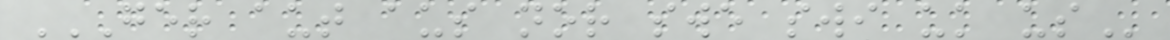GER AUT AUS NOR SWE SWI UK US
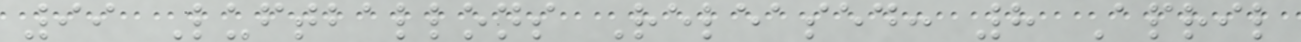99 Luftballons Released: 8 April
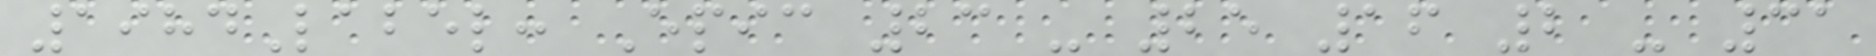1984Label: Epic 23 - 25 16 2 - 31
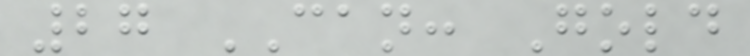27 CAN: Gold
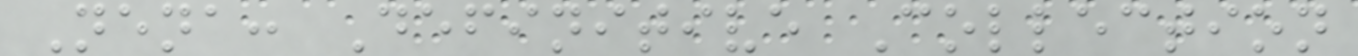Nena: Definitive Collection
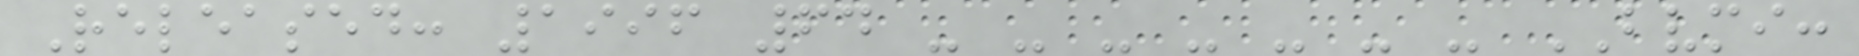Released: 1996 64 - - - - - - - BVMI:
